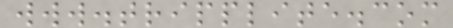www.tripplite.com
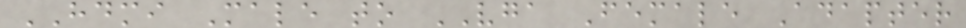HDMI Male to VGA Female Adapter
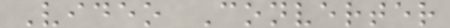Video Converter
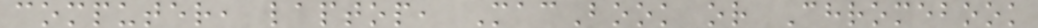computer, laptop, MacBook or Chromebook
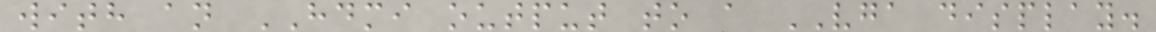with an HDMI output to a VGA display.
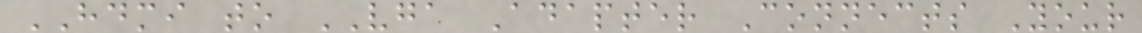HDMI to VGA Adapter Connects Your
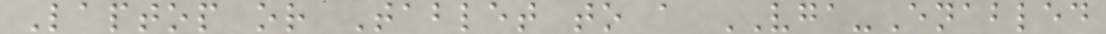Laptop or Tablet to a VGA-Enabled
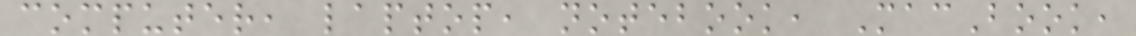computer, laptop, notebook, MacBook,
